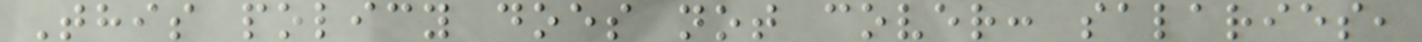This policy does not cover: salaries,
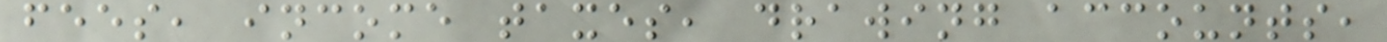fees, income taxes, drawing accounts,
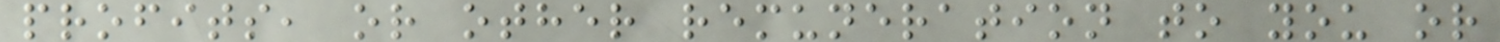profits, or other remuneration to you or
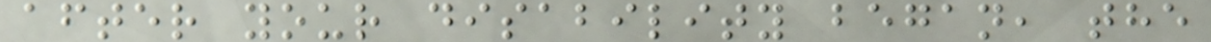after your disability began, the
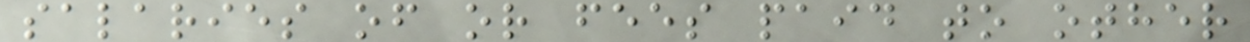salaries of or fees paid to other
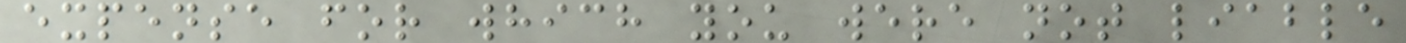expense for which you were not liable
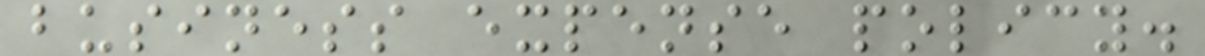business expense policy.
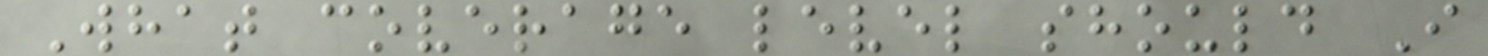What coverage level should I
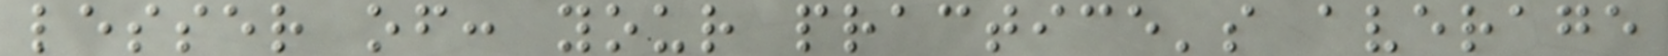lesser of: your practice's average
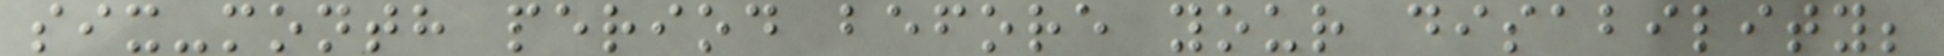six-month period before your disability;
